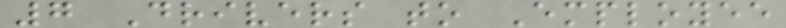7 Drivers to Employee
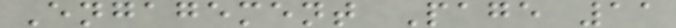Engagement Page 11
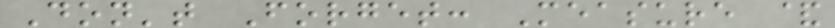Don't Forget: Measure &
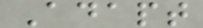Adapt
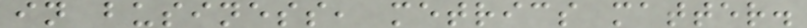in business, metrics matter.
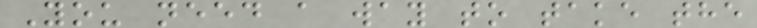You need a way to take the
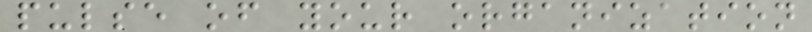pulse of your organization
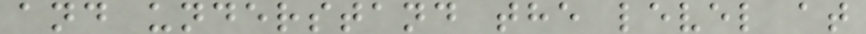and understand the level at
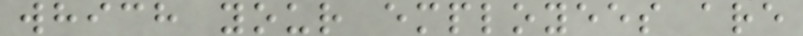which your employees are
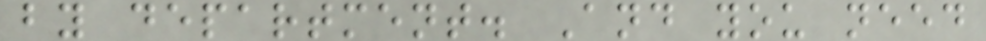by department. And you need
